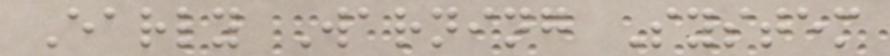Early Warning System
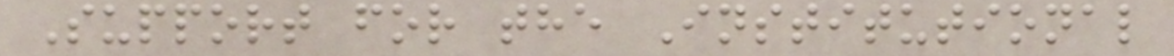Support for the Institutional
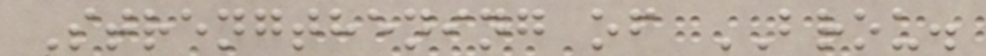Strengthening of BROU.
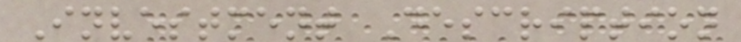Investment Description
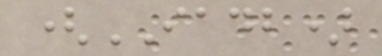(IADB)
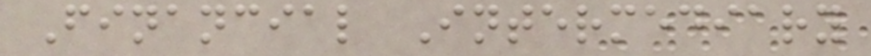Financial Intermediary
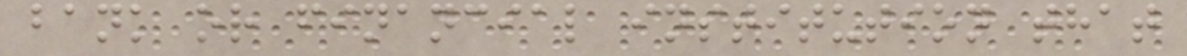bank or financial institution that
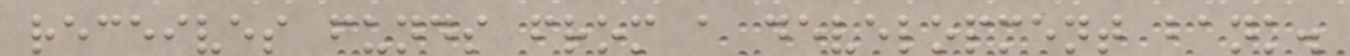receives funds from a development bank.
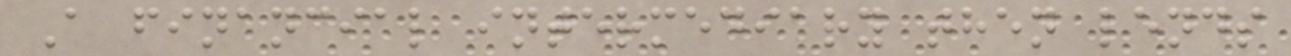A financial intermediary then lends
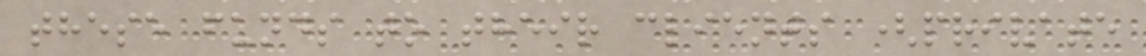these funds to their clients (private
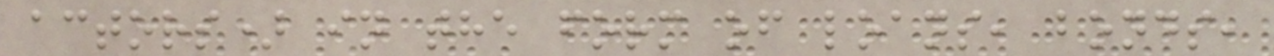actors) in the form of loans, bonds,
